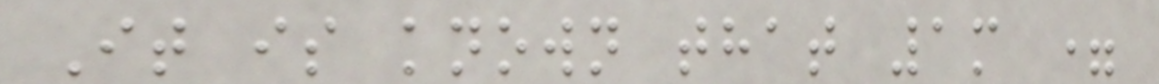It is known that 1m =
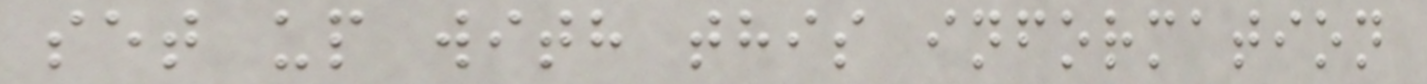set up with this information
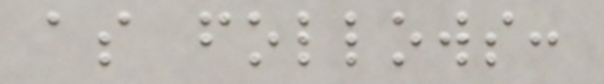as follows:
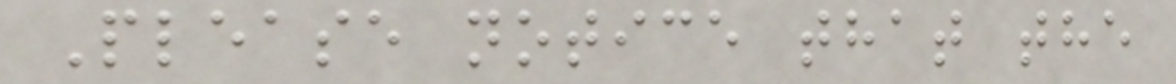Please notice that the
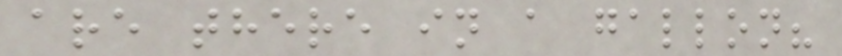are there in a gallon?
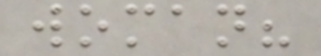woman?
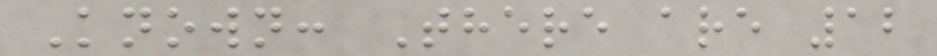Known: There are 12
